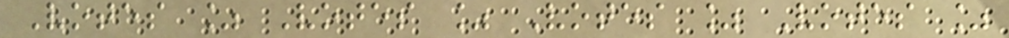Votes % Votes % Votes % Votes %
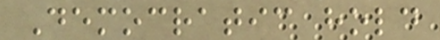Democratic hold
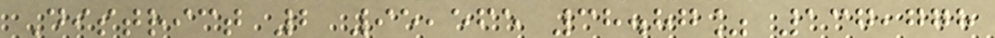District 2 95,565 38.87% 137,778
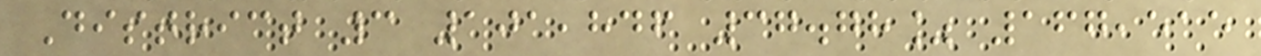District 3 101,846 37.78% 167,515
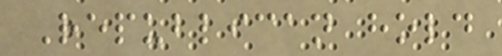Republican hold
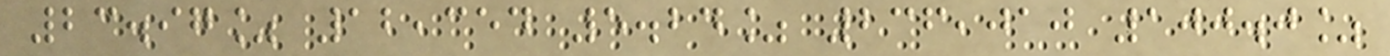23.97% 12,354 5.24% 236,010 100.0%
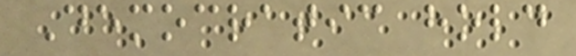Democratic hold
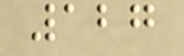127
